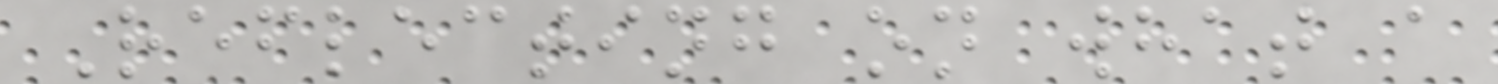Reflecting on what a
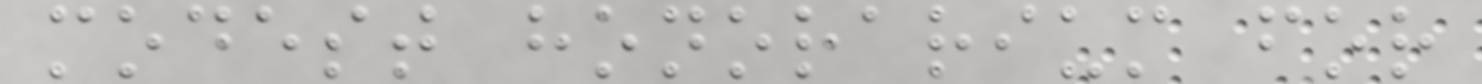modest honorarium for
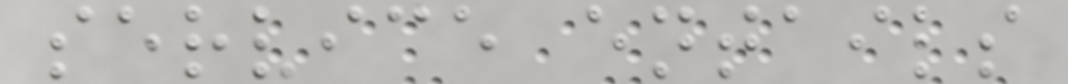service entails
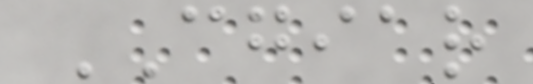CGIAR
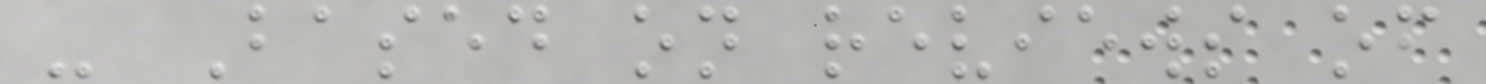- Based on reviews of
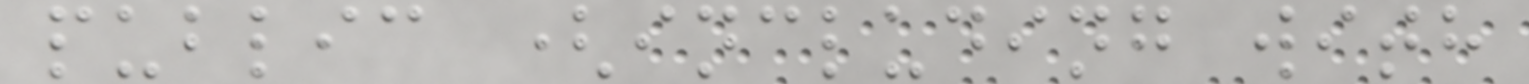public (including with
